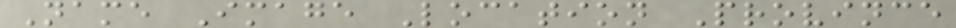Name Image Location Province
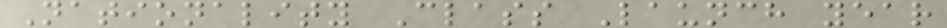Nationality Class Launch year
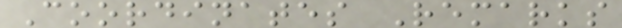Coordinates Remarks
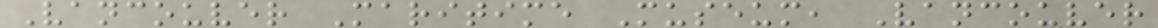Vancouver Maritime Museum, Vancouver
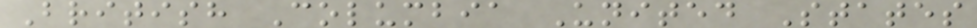British Columbia United States
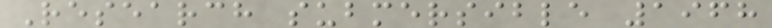Research submersible 1968
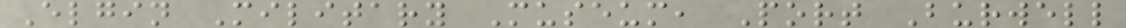Elgin Military Museum, Port Burwell
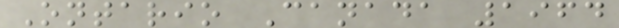Ontario Canada 1964
